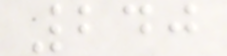240
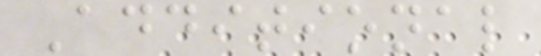Additional
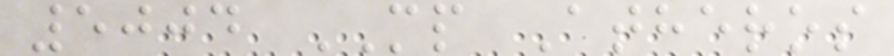5004 MP Atheros
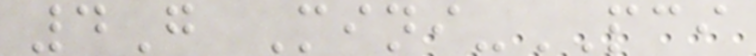4G Mini-PCI
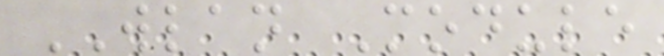WLAN Module
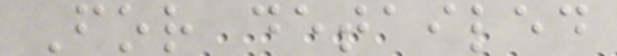For detailed
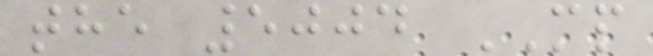the 5004 MP
